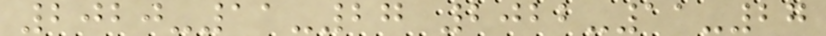2020-11-27 2022-11-27
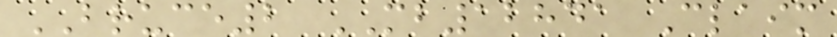BRUCE2 MB12841 Claim
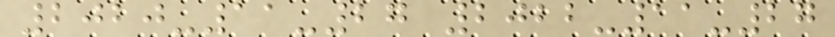2020-11-27 2022-11-27
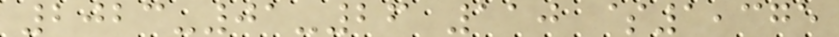2023-01-26 110 $1,375
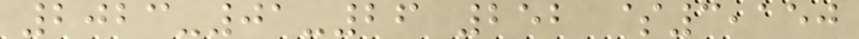2023-01-26 252 $3,150
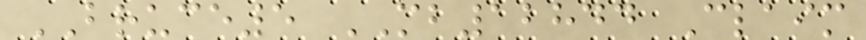BRUCE5 MB12844 Claim
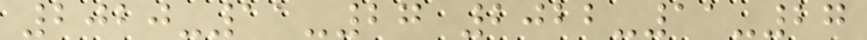2020-11-27 2022-11-27
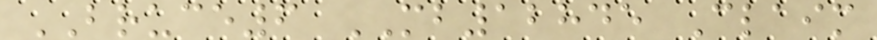BRUCE6 MB12845 Claim
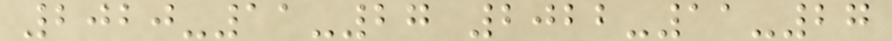2020-11-27 2022-11-27
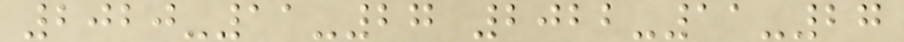2020-11-27 2022-11-27
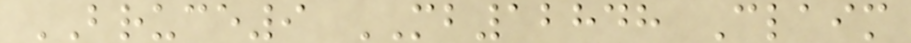BRUCE9 MB12848 Claim
